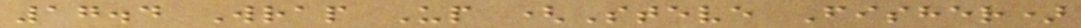17.4 Wrap Up (Steve Fisher)
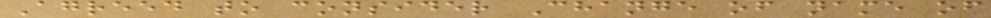Agreed to consider Change of name of
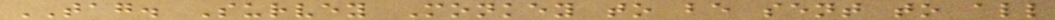TAG. Survey Monkey to be sent to all
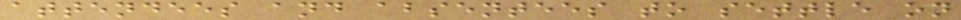attendees and absentees to settle on
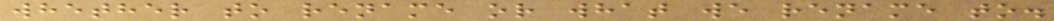whether to rename or what we rename to.
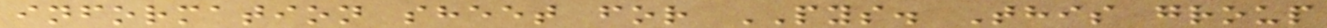information sheet for PYS. This group
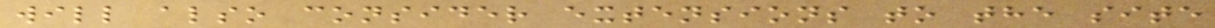will also consider extensions to the site
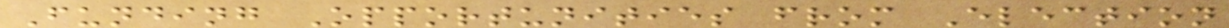Funding Opportunities from Election
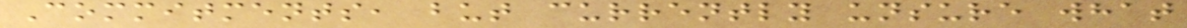Commitments, but currently unsure what
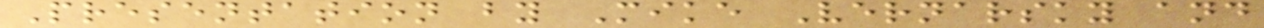Presentation by Mike Vernarsky and
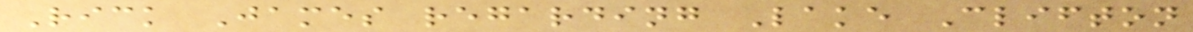Rick James regarding Lake Clifton
